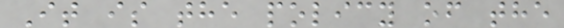It is the policy of the
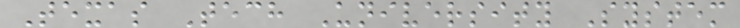Texas Tech University System
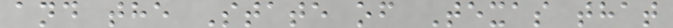and the State of Texas that
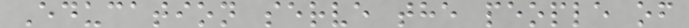Education serve the people of
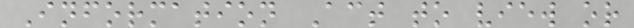Information Act to view or
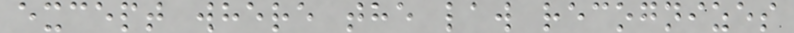except where the law recognizes
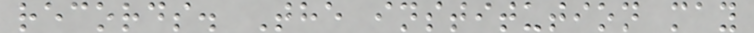records. The institution may
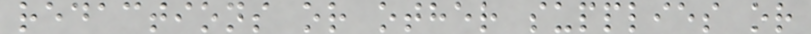redactions or other supplies or
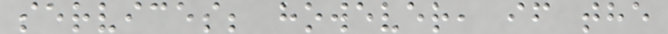services; however, if the
